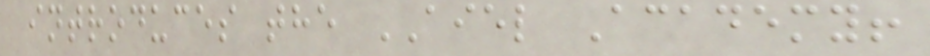introduces the AIEL Academy!
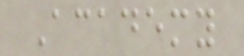Academy
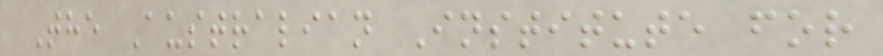The Australian Institute for
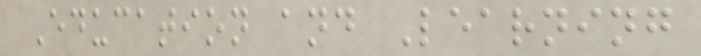Education and Learning
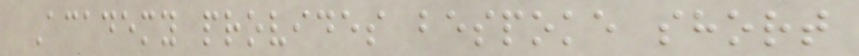Academy provides bespoke short
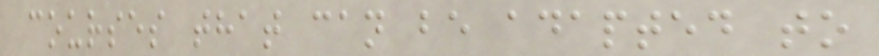courses that can be adapted to
